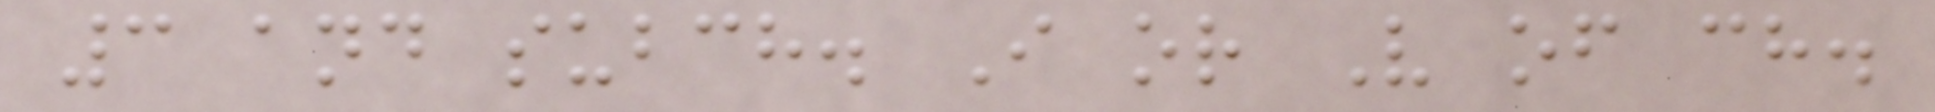3 and subch. I or V of ch.
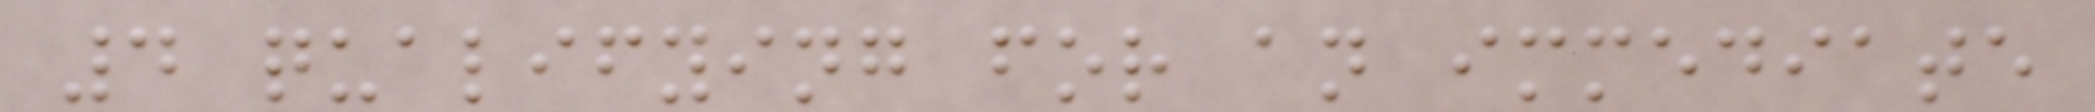4 qualifying for an immediate
